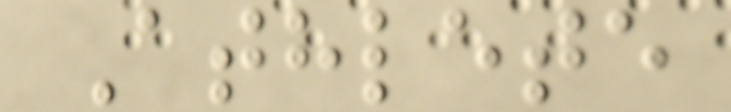Athlete
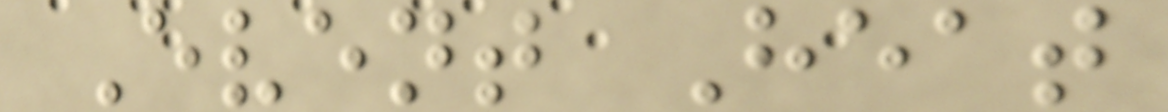Event Heat
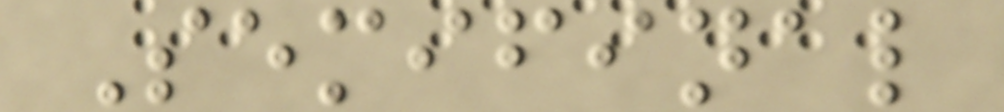Semifinal
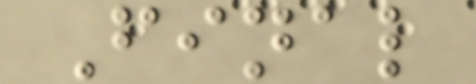Final
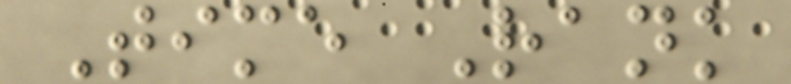Time Rank
